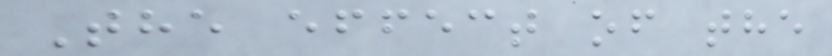The effect of the
